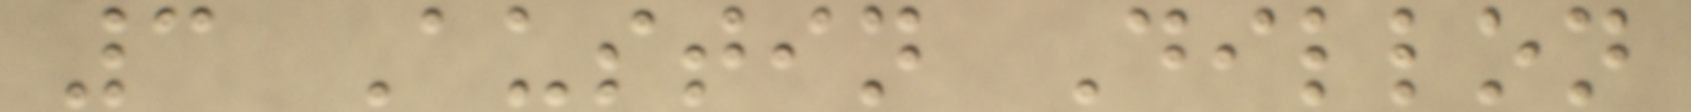3 Austin Dillon
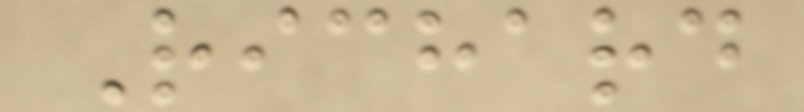Richard
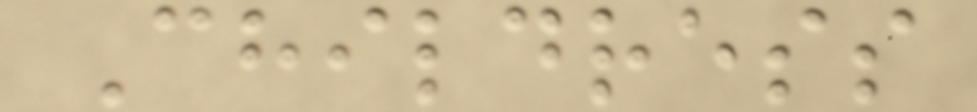Childress
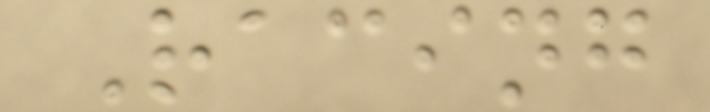Racing
